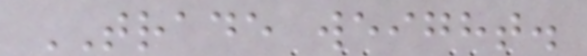TRADE weight.
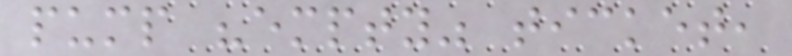pump "empty" ticket,
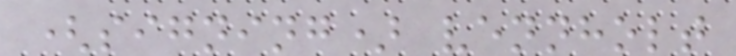(signing) vennholt
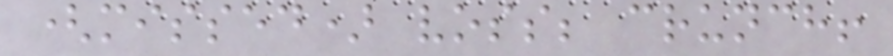(missed) voss; crunch!
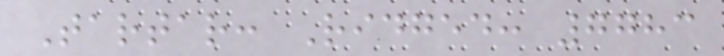Tartar: Ridged: 7783
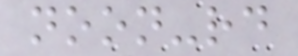noon-rd
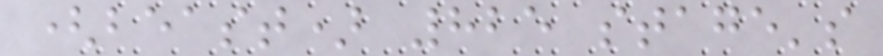(beast) 825 stage's
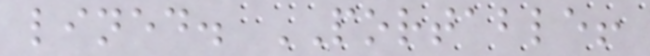lined. PORTABLE!
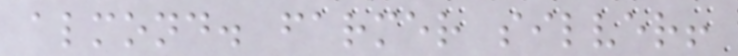almond. farmer silver!
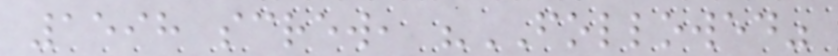1598 screw, "FOLLOWED"
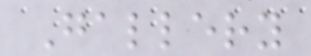Gallery
